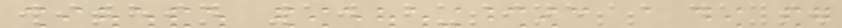within 10 business days.
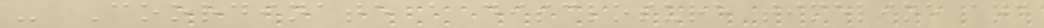- Coordinate a disclosure timeline and
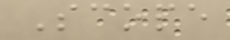Scope
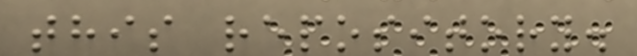this repository.
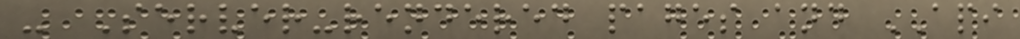- Server-rendered pages and API
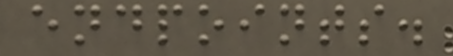endpoints.
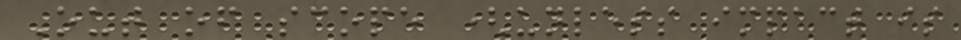Out of scope (unless impact is
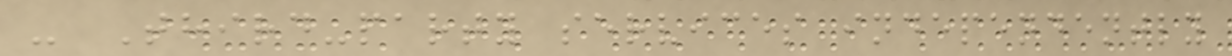- Third-party services independently
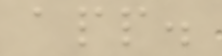app.
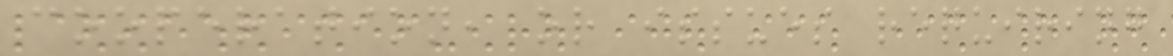cooperation, or issues requiring
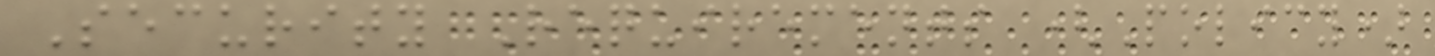Security Requirements (Policy)
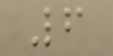6
